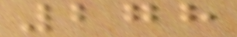278
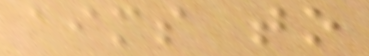aims to
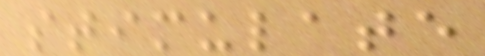stimulate
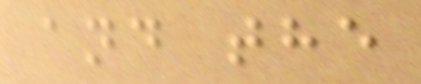and the
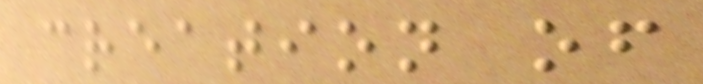creation of
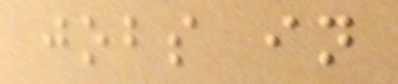jobs in
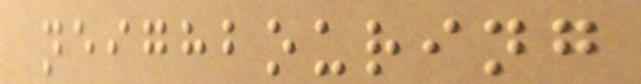neighbouring
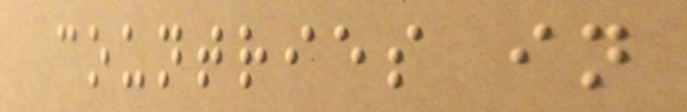countries in
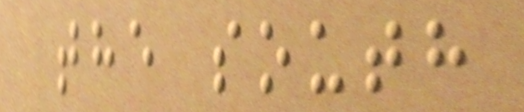the south
